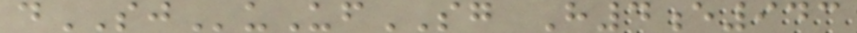dSJuUfSG H4e943
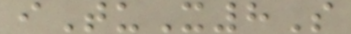iTuX8S
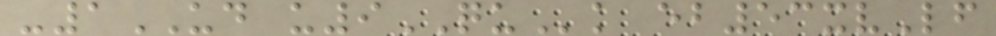-1UD u9QUk eb53xvLf
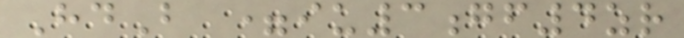HdB =iu3gf4zr
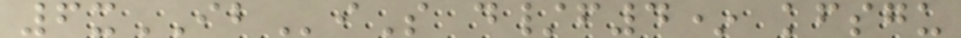6xIBiS d/f4* kfsgu
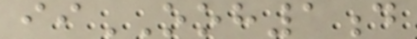iiOOH1d
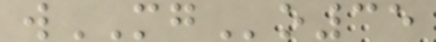wMGo35
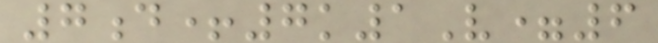7d+7k1V=6
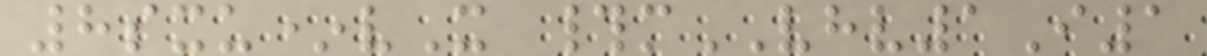8sxu*vX #mVHV1I1
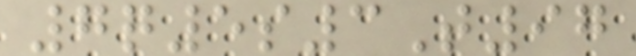7q5s3T97
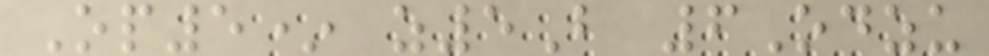Op5* z5B 6Odzu
